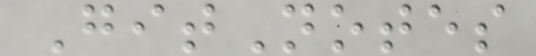GitNotes
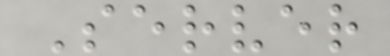Server
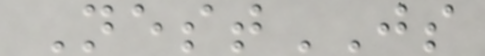NestJS
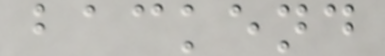backend
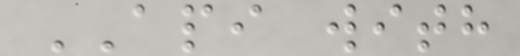API with
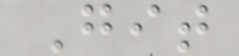Git
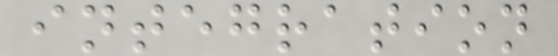integration
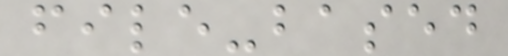file-based
